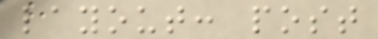layout: post
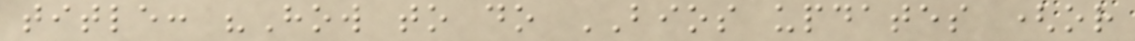title: "How to do BIOS updates (or
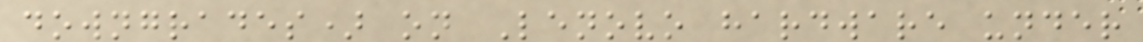downgrades) on Lenovo hardware under
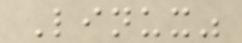Linux"
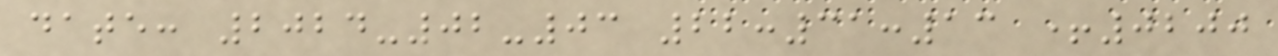date: 2024-02-03 22:31:13 +0200
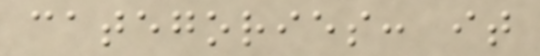categories: it
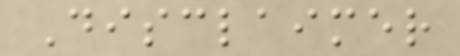Disclaimer
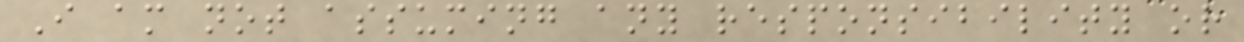I am not assuming any responsibility or
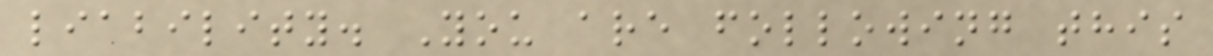liability. You are following this
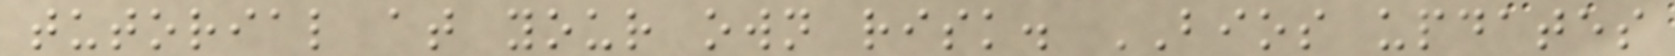tutorial at your own risk. BIOS updates
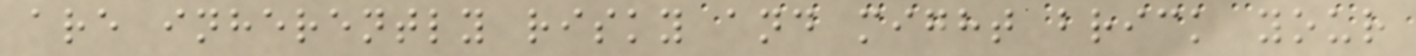are inherently risky and might brick your
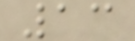13
